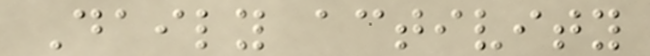Daily activity
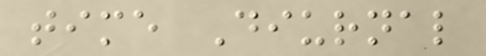time Diurnal
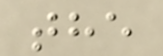the
